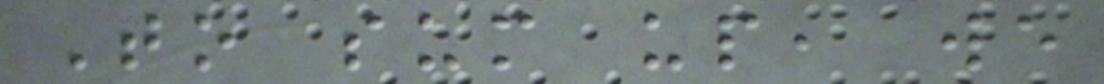To sum up, we
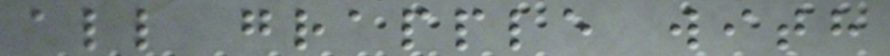all grapple with
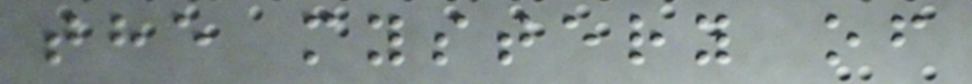the mystery of
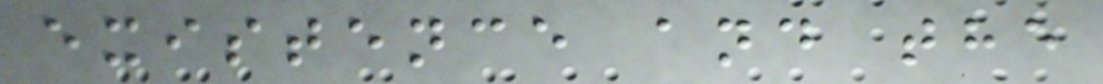existence and the
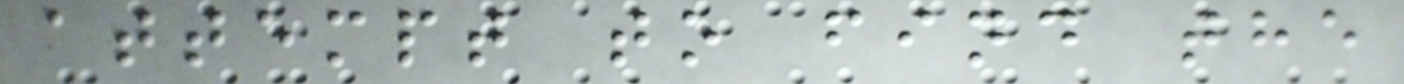attempt to find the
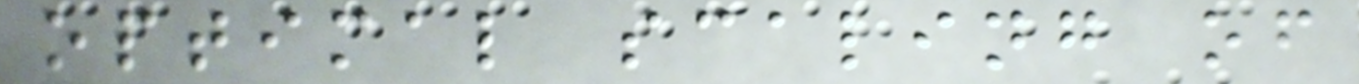optimal scaling of
